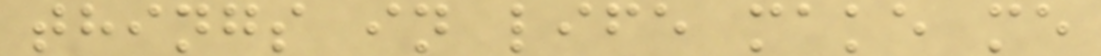things in life make me
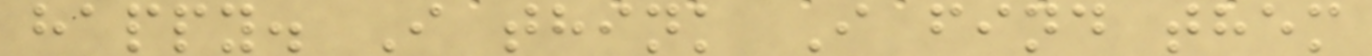happy. I think I find them
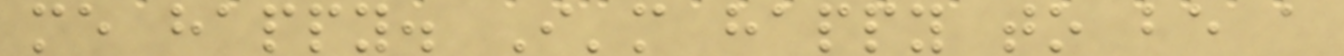me happy. I'm happy to be a
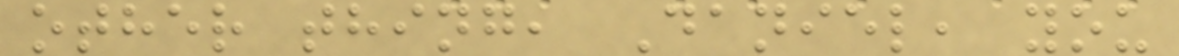other thing, Daniel, you
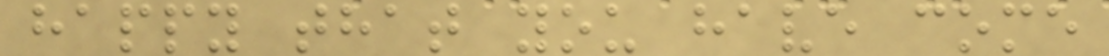happy that you have come
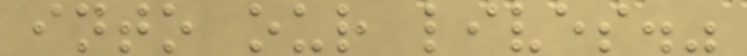into our lives."
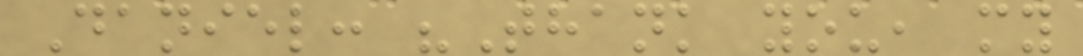Daniel: "Thank you, my
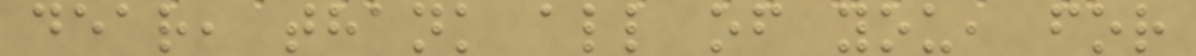dear, thank all of you, for
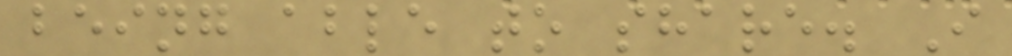being able to share. I
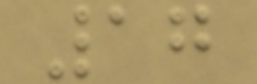17
